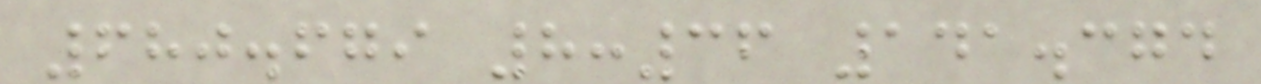680.679 8:36 141.374
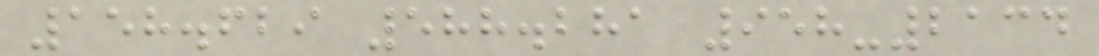158.629 588.281 958-2134
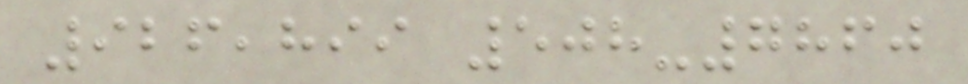926,899 508-7860
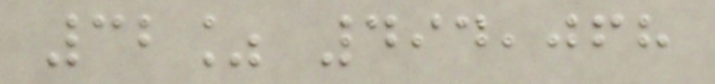32% 494,068
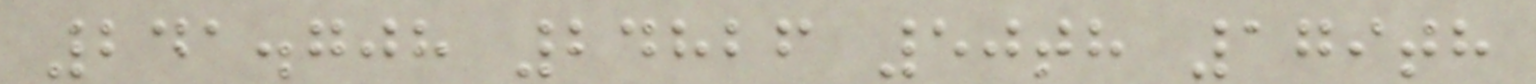241.708 24826 50th 179th
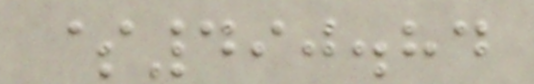$490.84
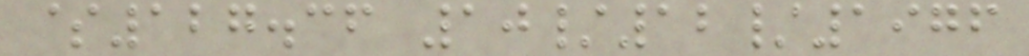$127.36 10/12/1976
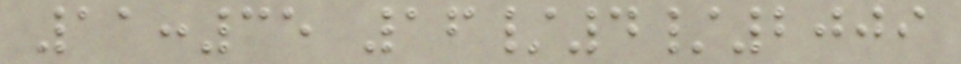11:35 16/4/2009
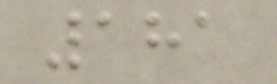181
